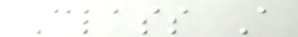Class A
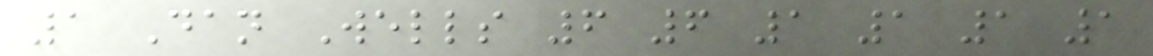1 Dan Wells 6 6 1 1 1 1
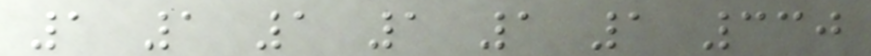1 1 1 1 1 1 330
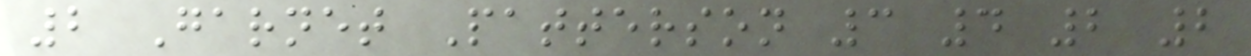2 Garnet Patterson 3 4 2 2
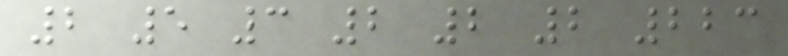2 5 3 2 2 2 223
